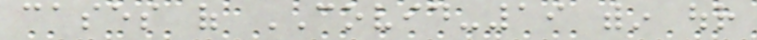cases of COVID-19 within our
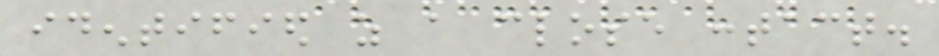identified as a close contact.
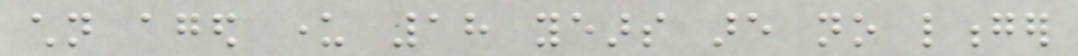children aged under 18 years are no longer
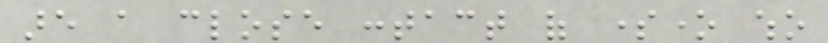are a close contact of someone who
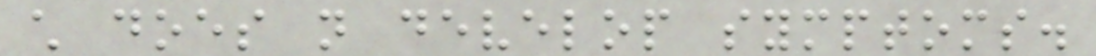child does not develop symptoms.
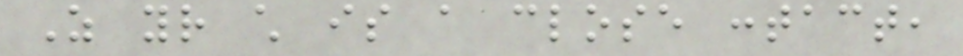As your child is a close contact,
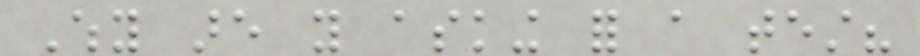Why are you asking for a test?
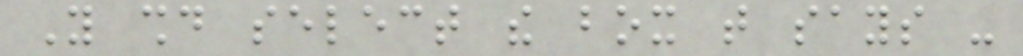You should select the box that says -
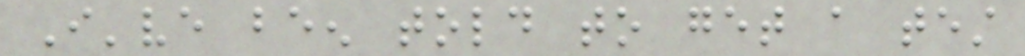I've been told to get a test
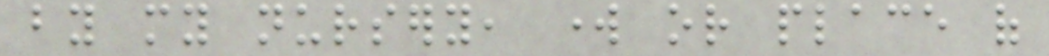by my nursery, work or place of
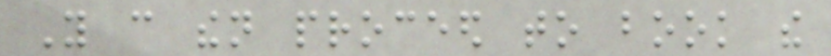You can then proceed to book the
